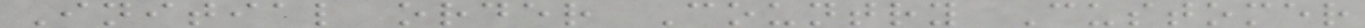Initial order Country Customer
